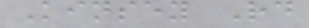Kinsey Rd
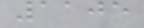1105
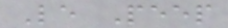Le Peep
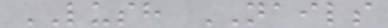LUSH NAILS
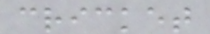cricket
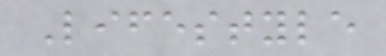Lifestyle
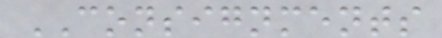CONSIGNMENTS
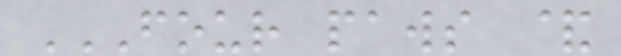FOUR PAWS &
